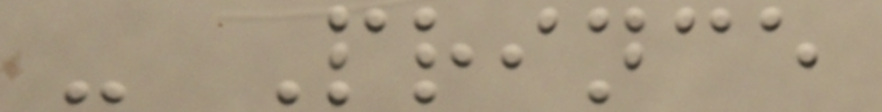- Prince
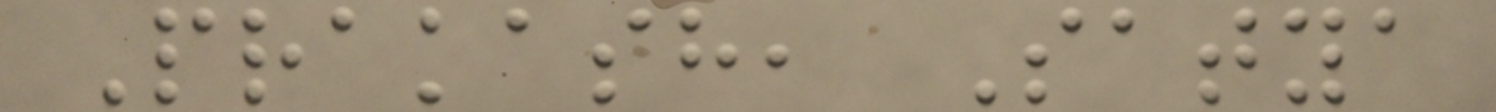Prakash, Satya
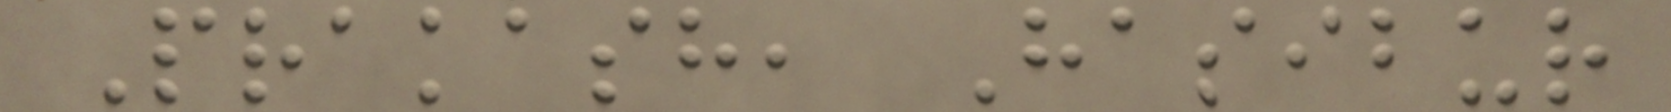Prakash, Hasibur
